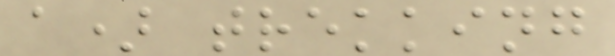a) trekking
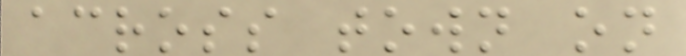across town on
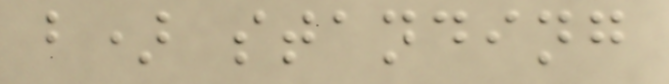b) standing
